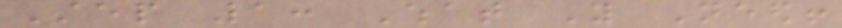Step 1: What You Need!
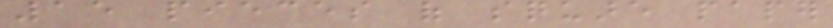15 pieces of square paper
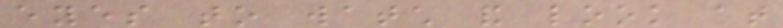eyes to watch and look at
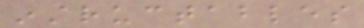instructables
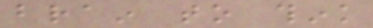brain to think
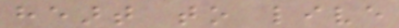heart to live
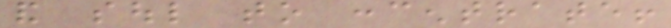and soul to concentrate!
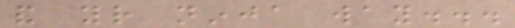and your ninja way...
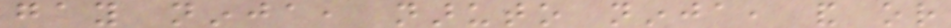gay ninja, naruto ninja, and or
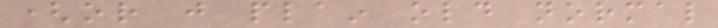(or just plain old normal
